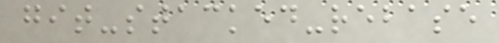git-stacked-rebase
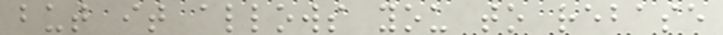but it allows you to rebase
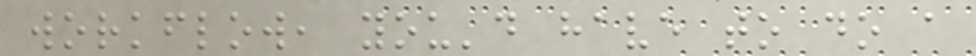workflow, you'd have to do a
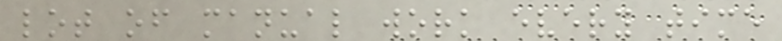lot of manual work every time
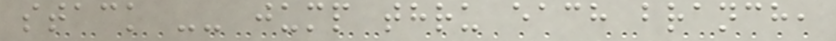stack -- jump thru each branch,
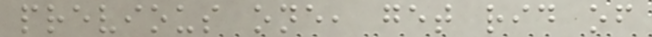previous one, get rid of
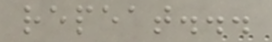repeat...
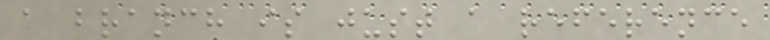a branch is just a reference
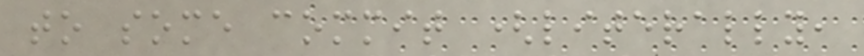to some commit (literally,
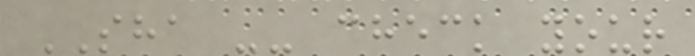SHA -- check your
